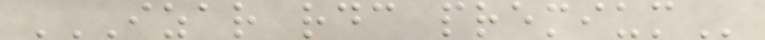IZAR RDC PREMIUM
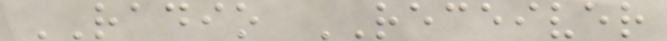RADIO RECEIVER
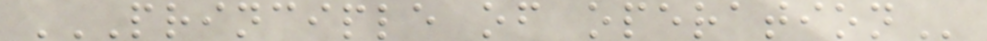PRINCIPLE OF OPERATION
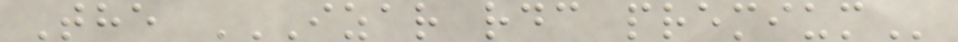The IZAR RDC PREMIUM
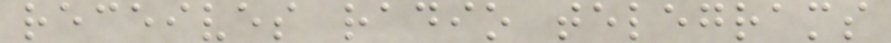receives radio telegrams
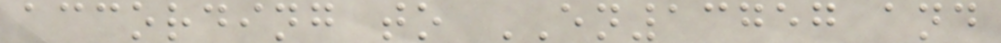according to EN13757 and
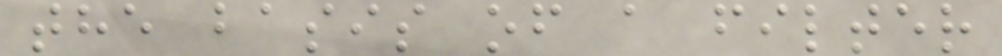the basis of a filter
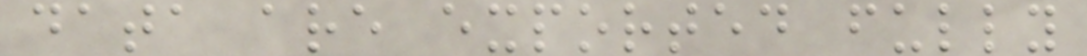data are exported fully
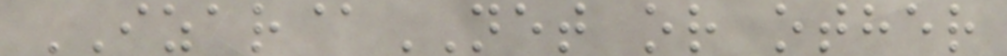IZAR@NET or other
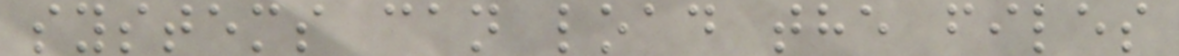systems can load the files
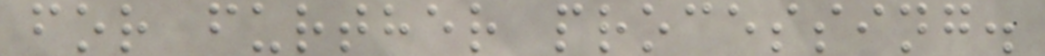for further processing.
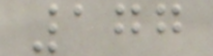177
